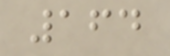164
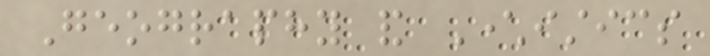Geography and Characteristics
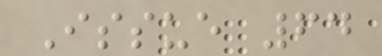Issue 64
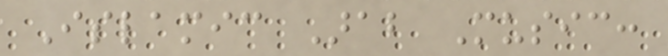Islamic Arab Music:
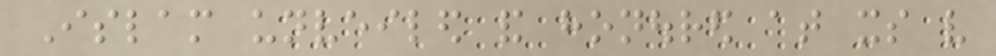Islam unveiled and honoured at its very
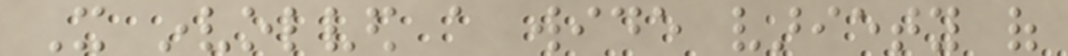It involved a wide variety of
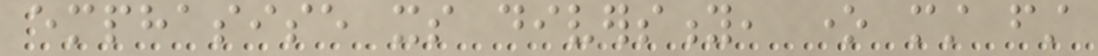emphasise its diversity, one must first
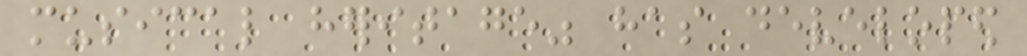musical heritage" has developed
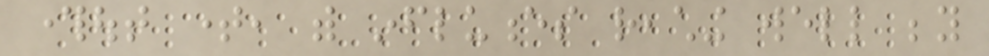throughout time, with influences reaching well beyond
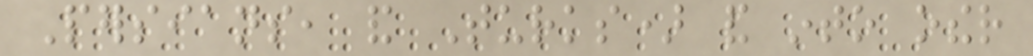Persians, and Turks) and into other
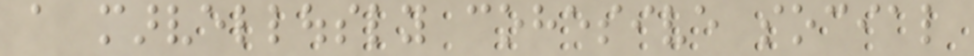a marvellously cohesive social
